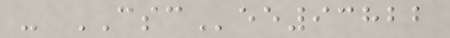- CSCee93822
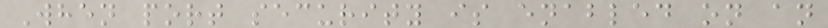When port security is enabled on an
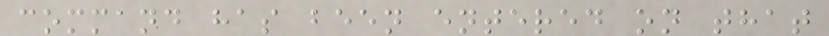command has been entered on that
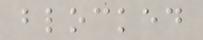blocked
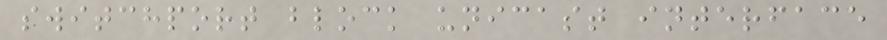switchport block unicast interface
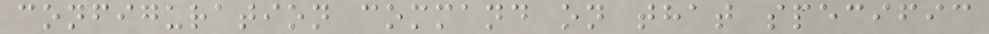configuration command on that specific
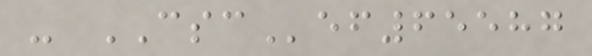- CSCef65587
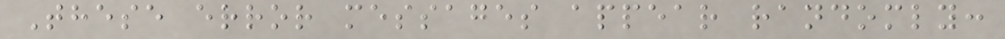These error messages appear randomly:
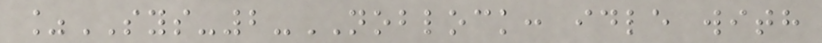%SYS-2-NOBLOCK: idle with
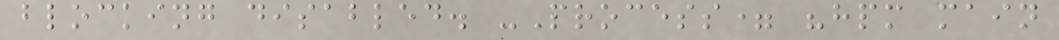blocking disabled. -Process= "hpm main
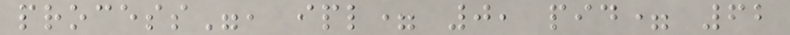process", ipl= 0, pid= 62
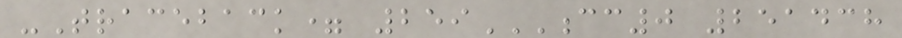-Traceback= 259CC0 251438
